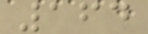164
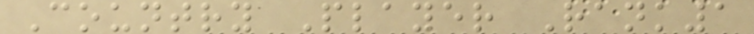Country Player Rank1
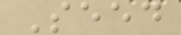Seed
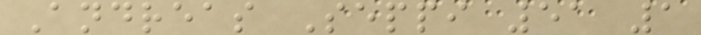Andreas Seppi 51 1
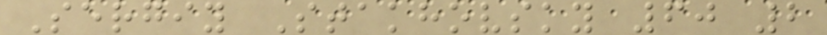Sergiy Stakhovsky 60 2
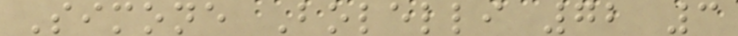Simone Bolelli 72 3
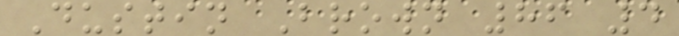Dustin Brown 86 4
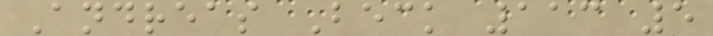Andreas Beck 113 5
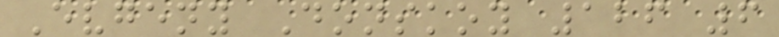Evgeny Donskoy 126 6
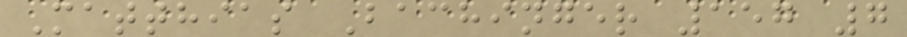Matthias Bachinger 157 7
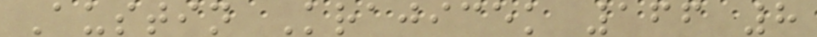Austin Krajicek 166 8
